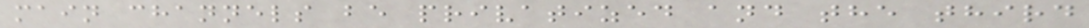main channels be privatized and the third
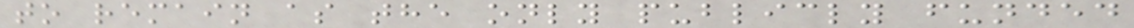to remain as the only publicly funded
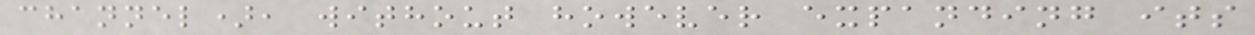channel), without however expanding its
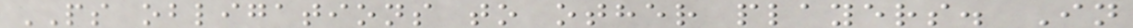PS obligations to other players. In
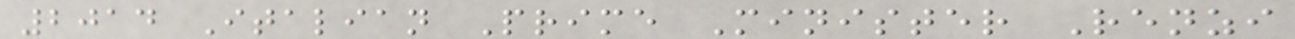2014 Italian Prime Minister Renzi
